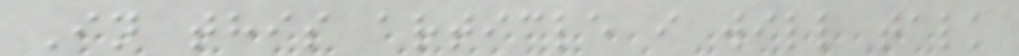In this article i will talk
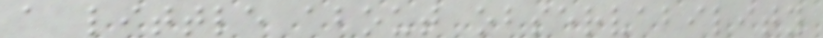a little about observability
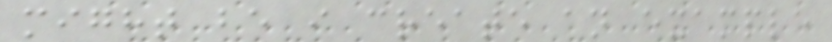might be i create an example
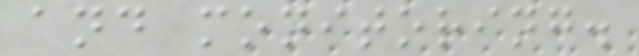and monitoring.
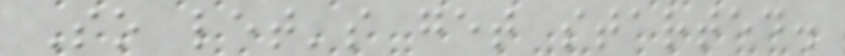So let's get started.
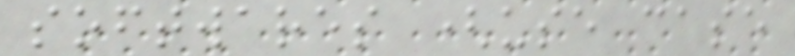softwares (use case
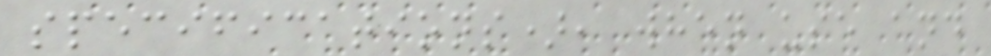specifications), when use and
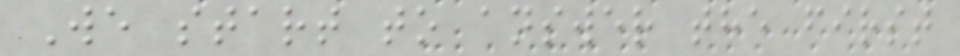We start to answer the first
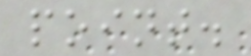point.
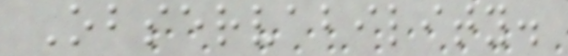Observability.
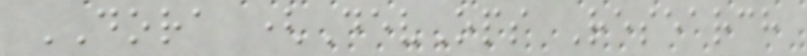DORA (DevOps Research
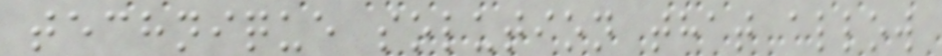technique solution that allow
